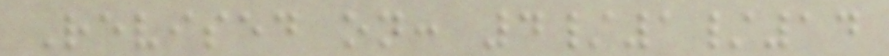Revised on: 4/1/14
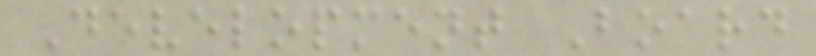Development Board
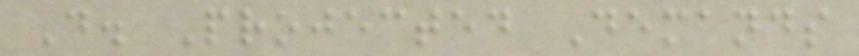D. Projected Demands
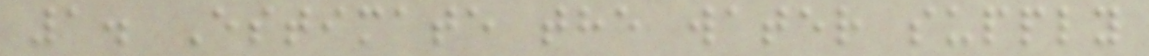1. Estimate the water supply
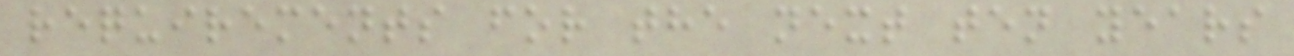requirements for the next ten years
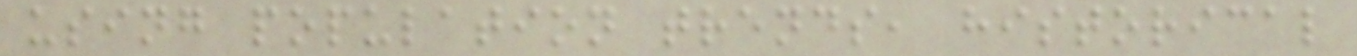using population trends, historical
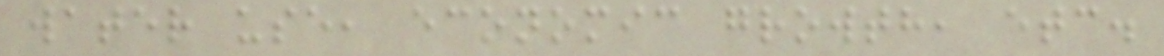water use, economic growth, etc.
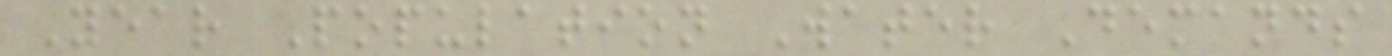Year Population Water Demands
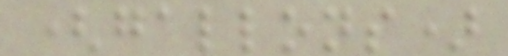(gallons)
